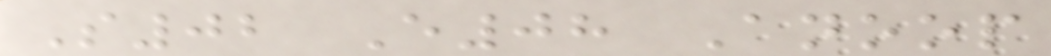S02 E08 Anoop
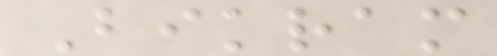Bikram
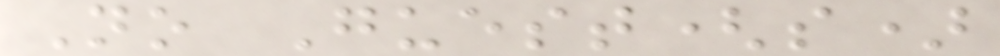No Guest(s)
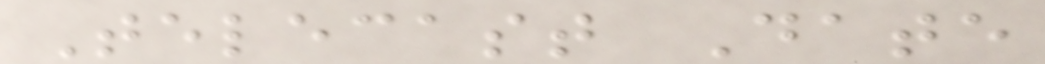Telecast Date
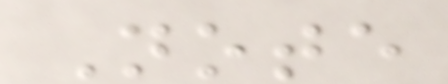Note
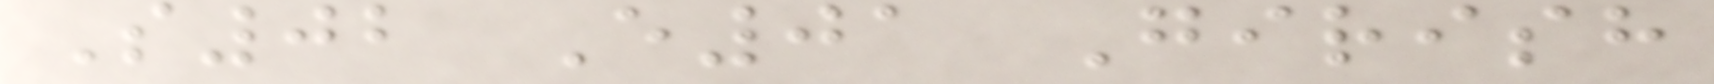S02 E01 Girish
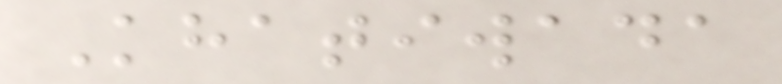Khatiwada
